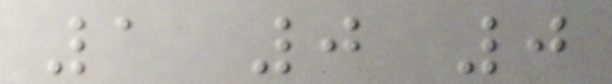1 0 0
